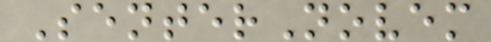SenterNovem
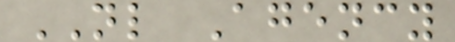NL Agency
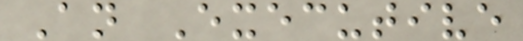An Executive
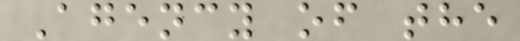Agency of the
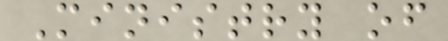Ministry of
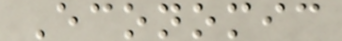Economic
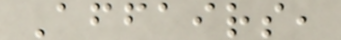Affairs,
